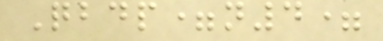Qbdp=n4=
